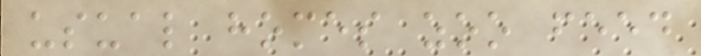usual homes zoo feed
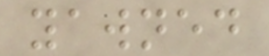yawned
